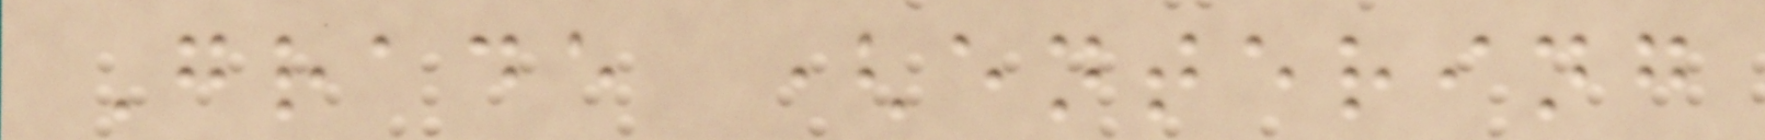Grade (entering
